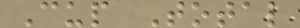Cup Total
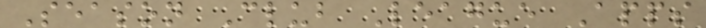Season Club League Apps
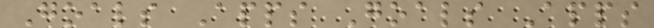Goals Apps Goals Apps
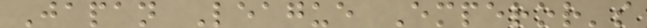Japan League Emperor's
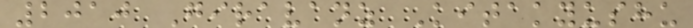2010 Giravanz Kitakyushu
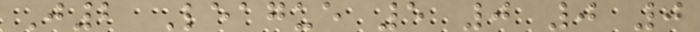J2 League 5 0 0 0
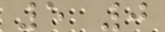5 0
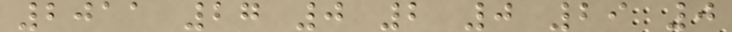2011 27 0 2 0 29 0
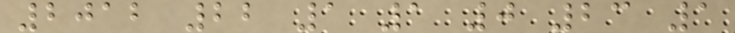2012 22 1 1 0 23 1
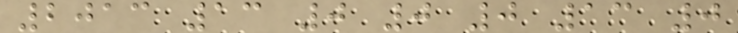2013 13 0 0 0 13 0
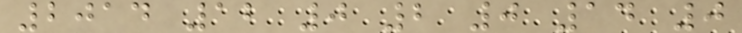2014 12 0 2 0 14 0
